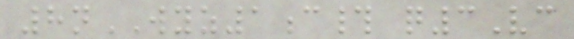8nWYZ1c# q3Vc
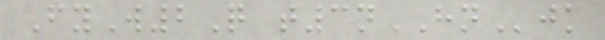FyW2Q t3nHNjk
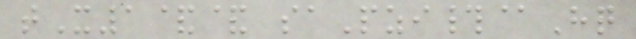tX1&& saPzi#@Hq
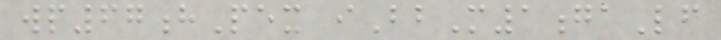wp67hPex iBbM1gaLf
